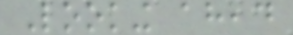Looking ahead
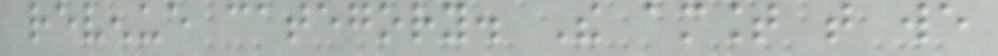revenue category. The amount that we
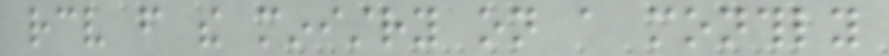receive from the ministry on a monthly
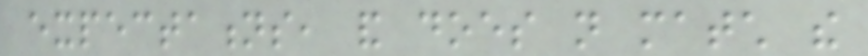expectations, and does not match the
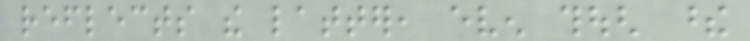reflects the latter, even though these
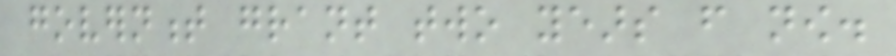government grant two years from now.
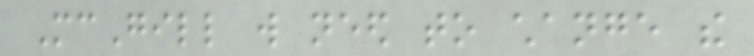McGill will need to change the
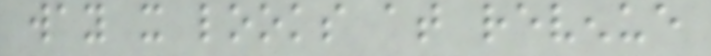way it looks at revenue
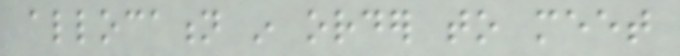allocation in order to meet
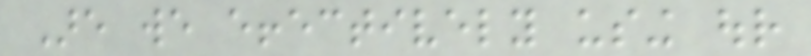Are we effectively using our
